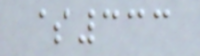$333
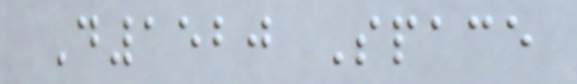D1520 Space
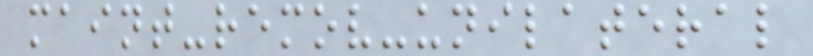maint-remov-unilateral
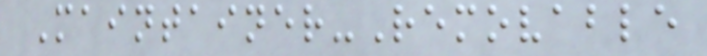Maintainer-Removable
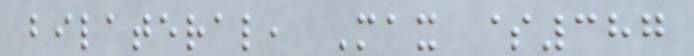bilateral, Max $387
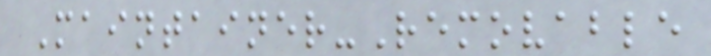Maintainer-Removable
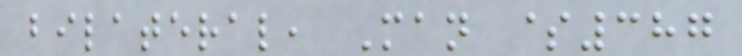bilateral, Man $387
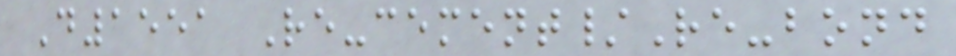D1551 Re-cement/Re-bond
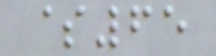$65
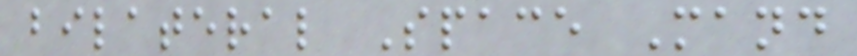bilateral Space Mand
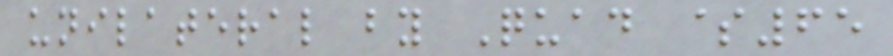unilateral by Quad $65
